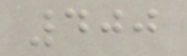400
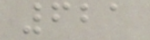621
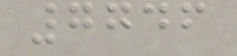7746
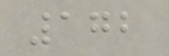172
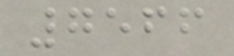7566
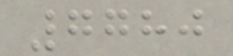7780
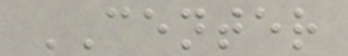CENTER
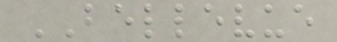BELLEVUE
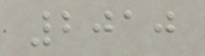2010
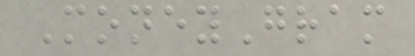MoneyGram
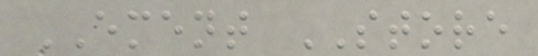EMENT STORE
